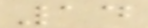14
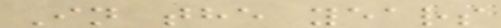In the years
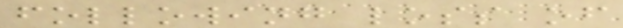following loss of
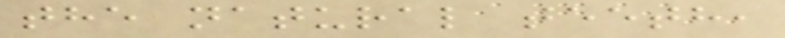the natural teeth,
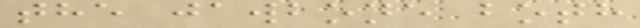the jawbone both
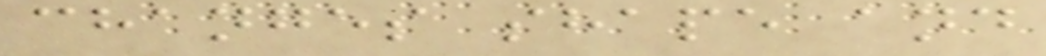changes shape and
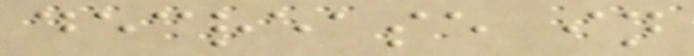decrease in
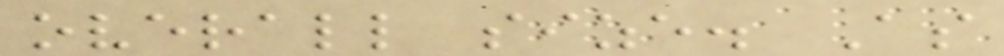overall size. As
